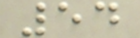54
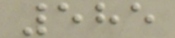585
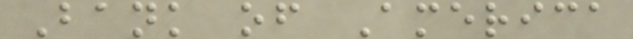Bank of America
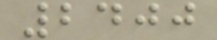2400
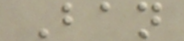Ban
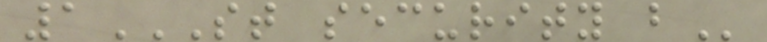1ST SECURITY B
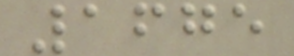1675
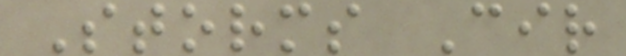Storms Cir
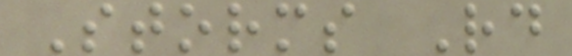Storms Rd
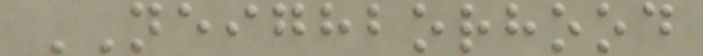NEIGHBORHOOD
